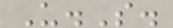U.S.
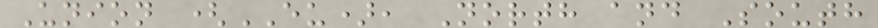Union (EU), North and South
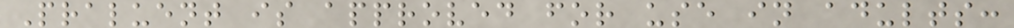Praluent is approved for use in adults:
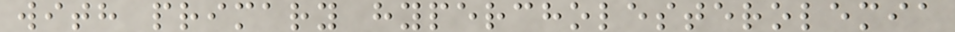with primary hypercholesterolemia
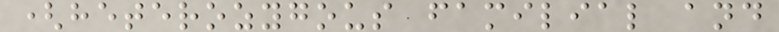(heterozygous familial and
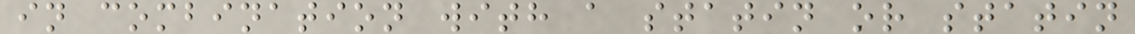in combination with a statin or statin
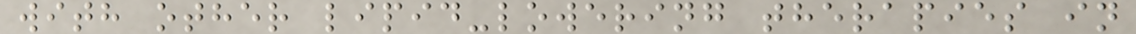with other lipid-lowering therapies in
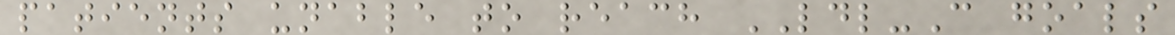patients unable to reach LDL-C goals
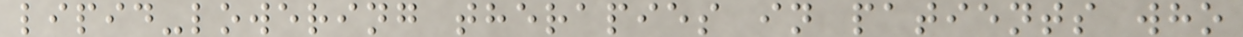lipid-lowering therapies in patients who
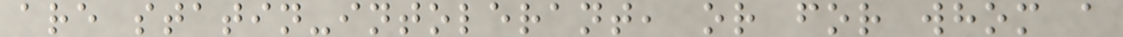are statin-intolerant, or for whom a
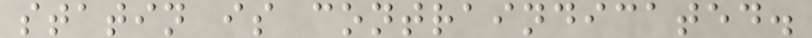statin is contraindicated.
